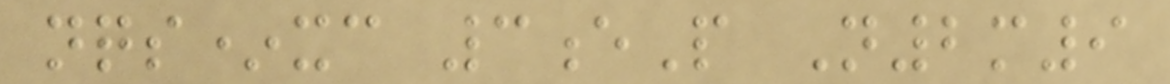nqs*xc 3eP N2m9
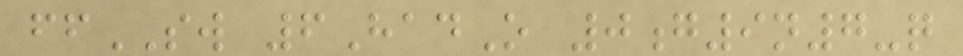ffSW 6HadO 0g9n7-q
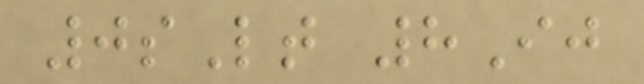0sLt 8Ij
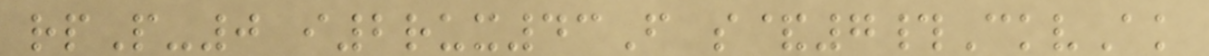rpP-0 i2rux43F s&7#CkvAk
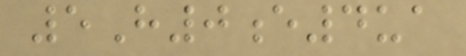5H0e4ua
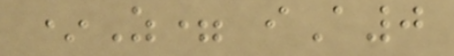*Z= iA0
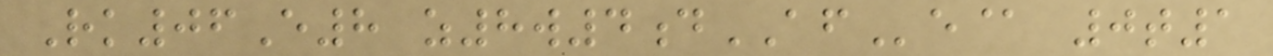Rk06E8 z8w4dAFe@ 0t1
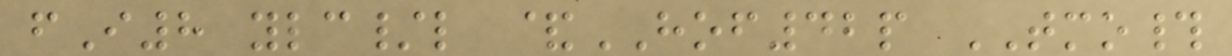fI8 ylc/l &HOF42p TMO#
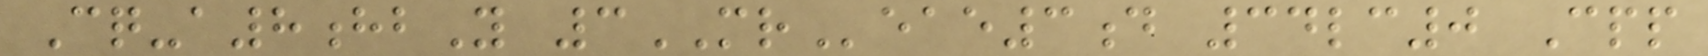Cq-a8hbY 3MReae3d 34lc0 Cpp
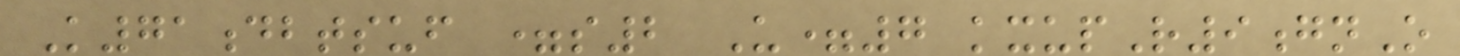K71dbtsuf =s2 U=7 kxupR9gnO
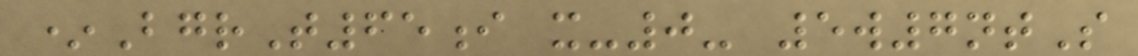*BgrT65i x-0- 5w7ntS
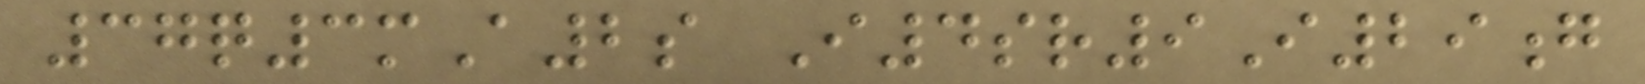37q3mA2s I4sr9I29g
